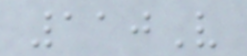110V
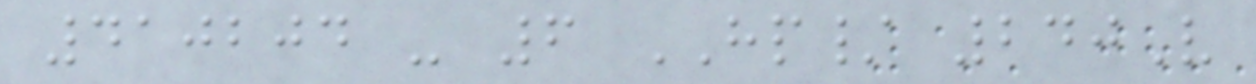410204 - 6 HP/ 240V
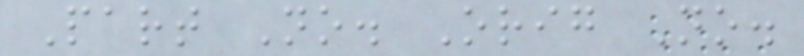Part No. Orig No.
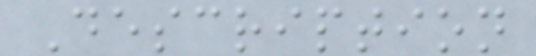Description
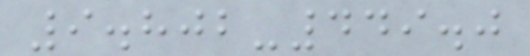9.802-449.0
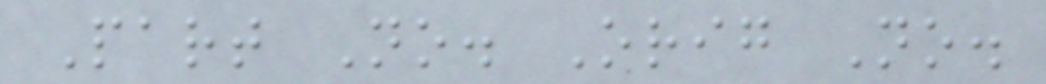Part No. Orig No.
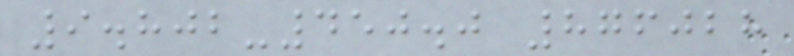9.802-450.0 876028
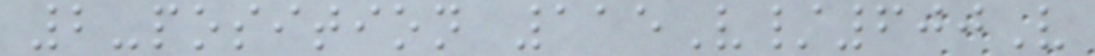2-position 115V/600V
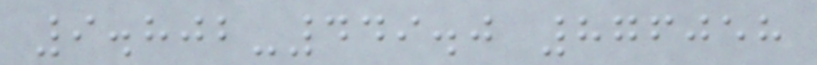9.802-449.0 876058
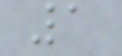1
